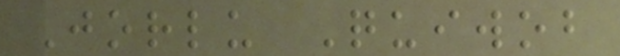Jorlu Quiwob
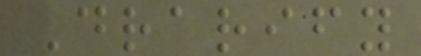Drarify
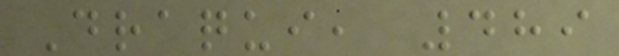Draqui, 489
